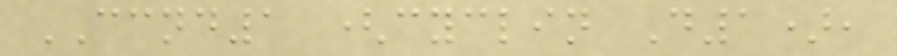CCND1 (cyclin D1),
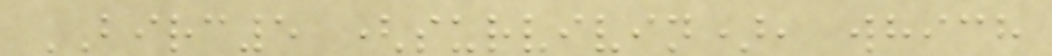BIRC5 (survivin), which
